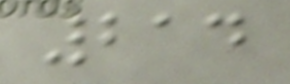214
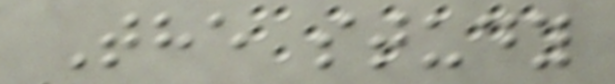The study
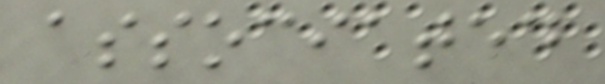associated
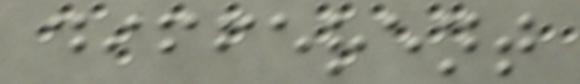different
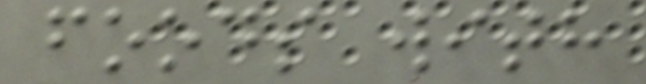foods with
